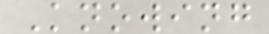Knowing
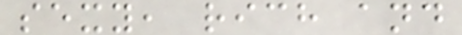sexy, rich and
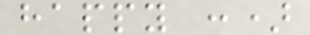happy :)
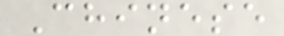Chinese
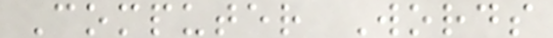Computer Words
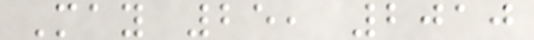May 25, 2010
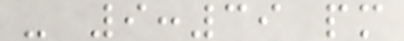- 9:39 pm
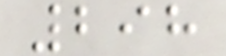298
